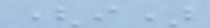(i)
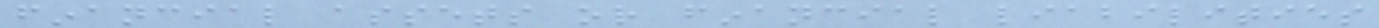financial assets or financial liabilities
